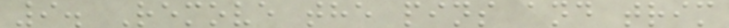9. Remove the pins and trim
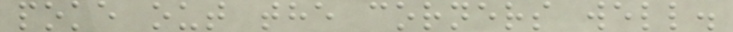poke out the corners well.
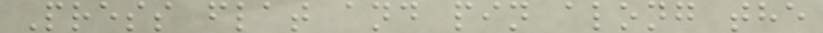Press flat and pin along the
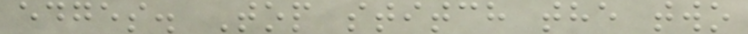edges. Top stitch the two
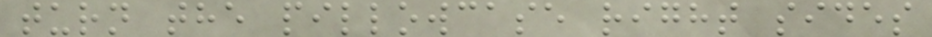turn the pillowcase right sides
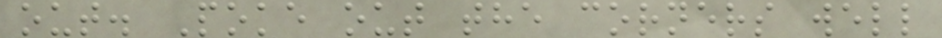out. Poke out the corners well
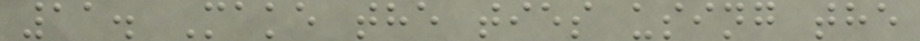11. Make the ties using the
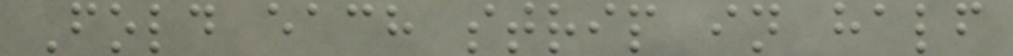Fold each strip in half
